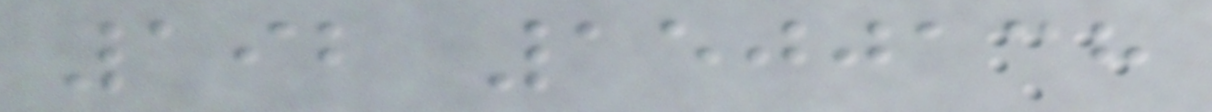192 1500138
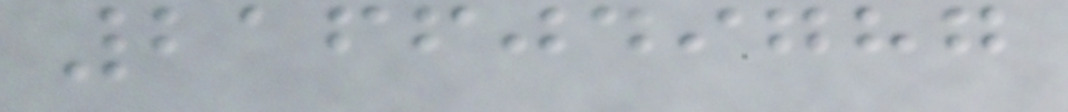2166049787
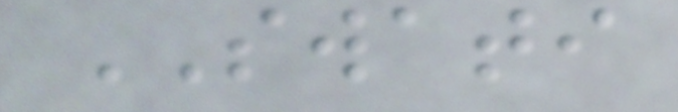SWATI
